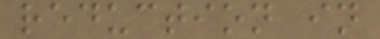reduction in
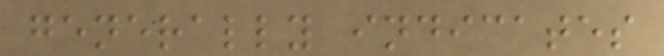generally indicates
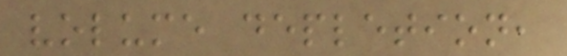volume depletion,
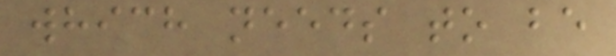which needs to be
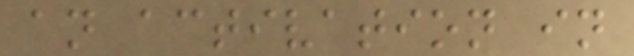an activation in
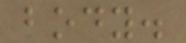body.
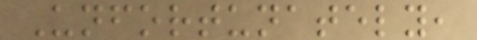Unfortunately,
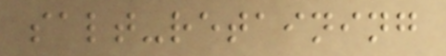salt-retaining
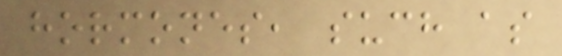hormones, such as
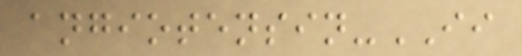angiotensin-II
